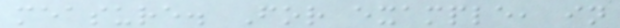measure. For example, in
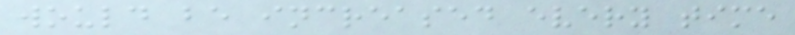would be increased every time
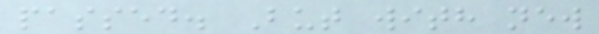passed. But with new
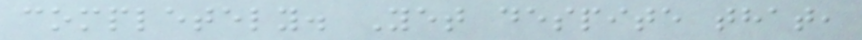completely. Yet despite that,
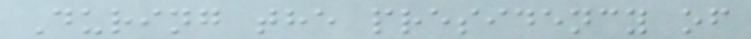During the presidency of
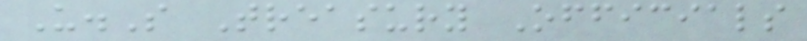U.S Treasury Officials
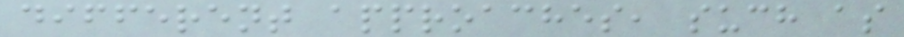different approaches, such as
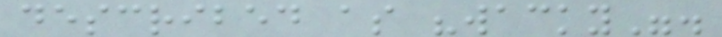described as "wacky".
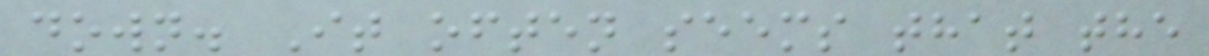down. It often seems that the
